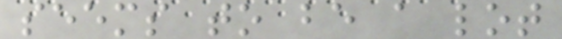seems to be a lot
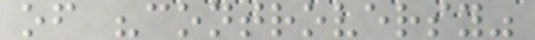of "controversy"
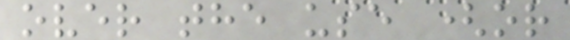over the use (or
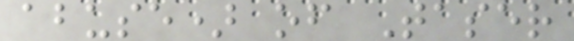abuse) of Taser
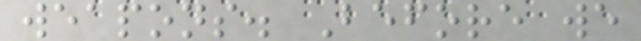weapons. Before we
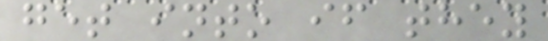get into if they
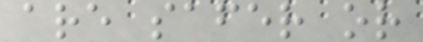are safer or
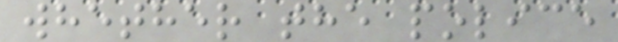whether the police
